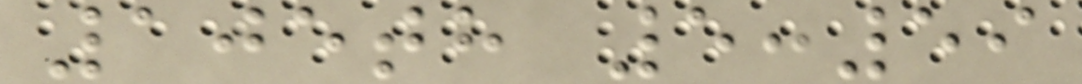105th 5:59
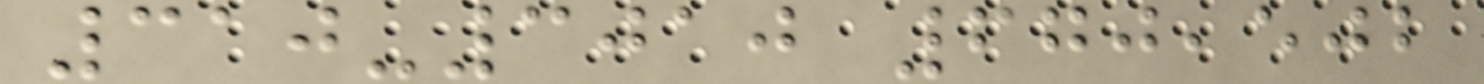310-3010 670,502
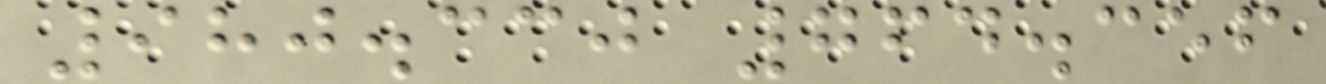980.330 764.356
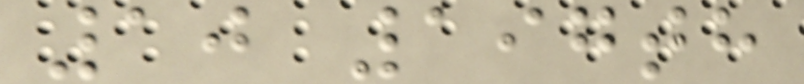10 197th
